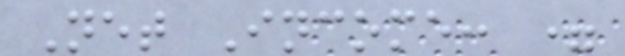Net Income: =
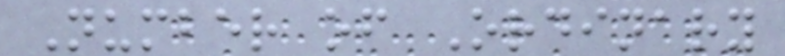Number of Ordinary
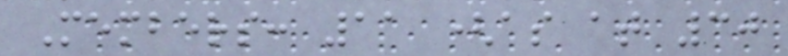Members: 11 (as at 30
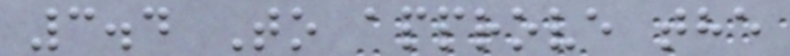3.4 To approve the
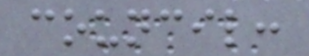council:
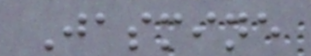Jasmine
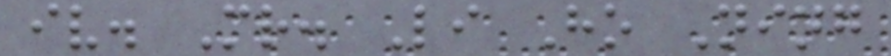iv. Mr. Li Ho Ning
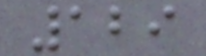129
